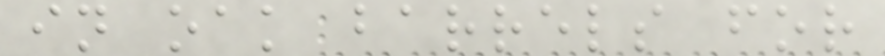in oak barrels for
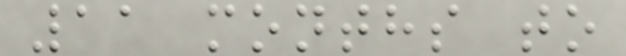11 months to
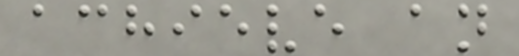achieve an
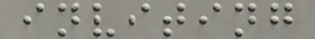inviting
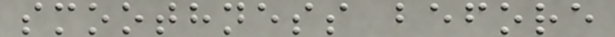smoothness before
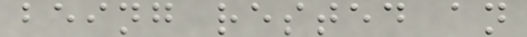being rested an
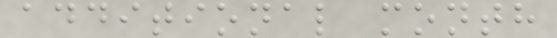additional month
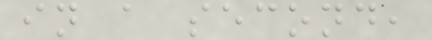in a second,
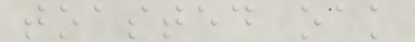toasted oak
